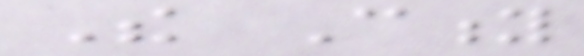The City
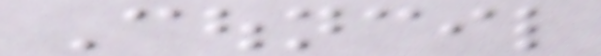Council
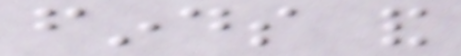finds and
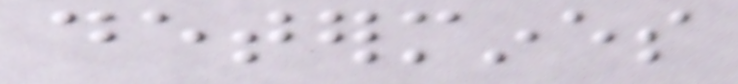determines
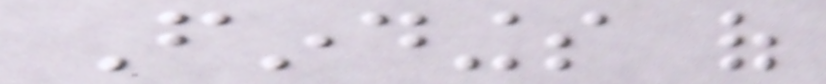Findings of
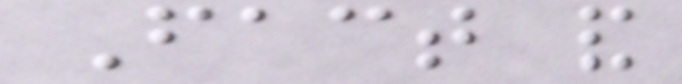Fact and
